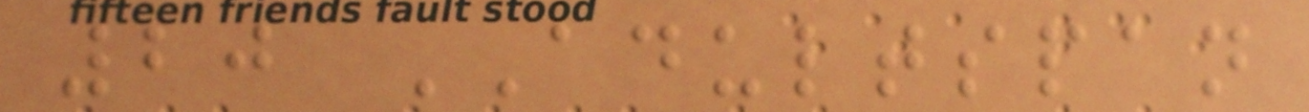20 ADULTSPAN
